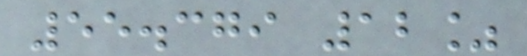55.379 12%
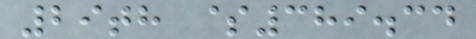29th $389.34
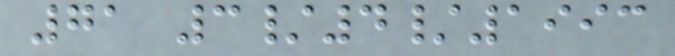71 3/4/1993
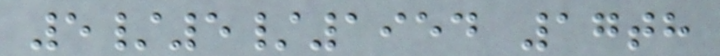5/5/1954 17th
